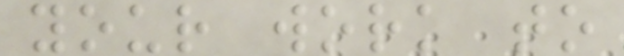your work to
